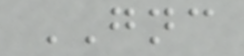GNC
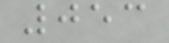053
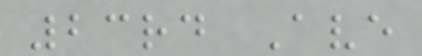23rd Ave
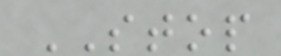STOP
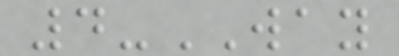4-WAY
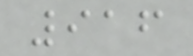916
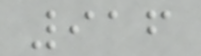916
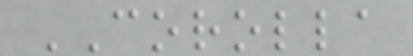COROLLA
